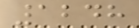1248
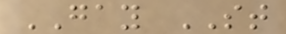GAY ST
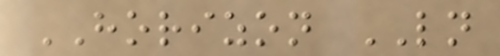HORIZON LN
